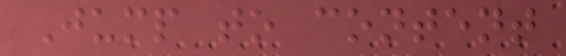Jump to content
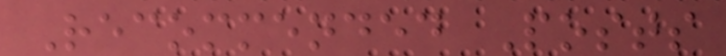Recommended Posts
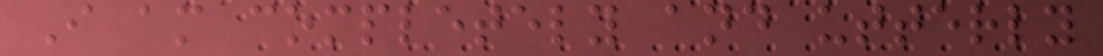I am completely and utterly
